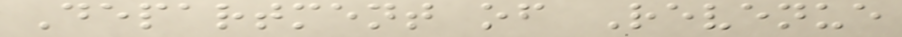Department of Revenue
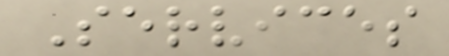Services
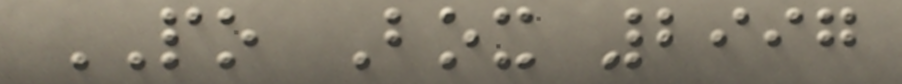PO Box 2997
